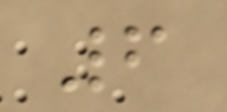6
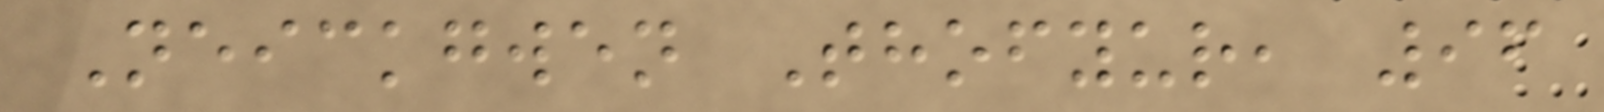Neickgwen Thofyur, 96
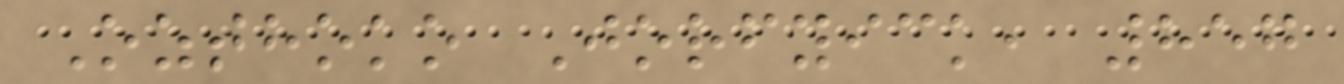Ozthoko Jorfyick, 857
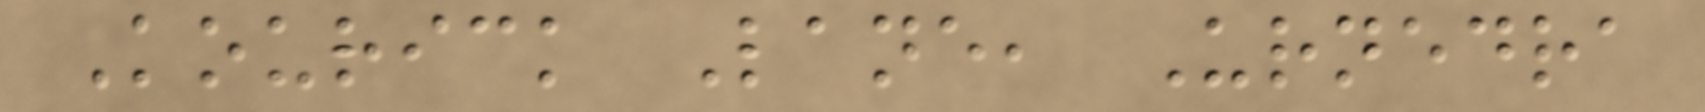Kourick Lane, Urnedra
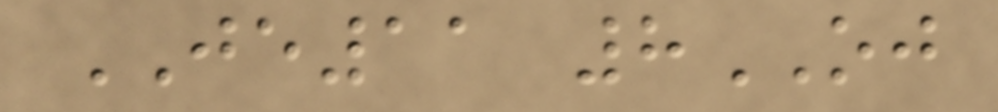JE11 8OJ
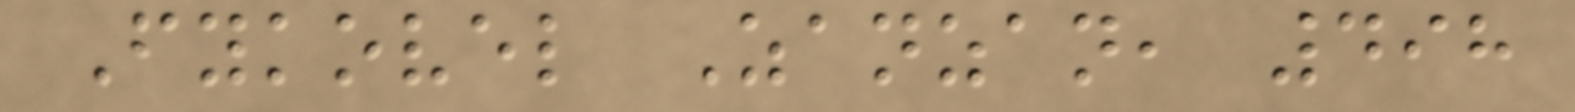Fykovel Zanzan, 498
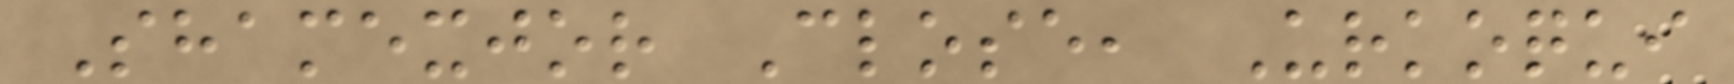Shamexjor Close, Urkoqui
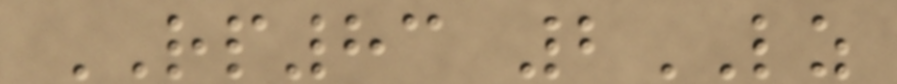RP83 2LZ
